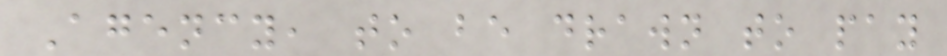Agency, to be drawn to pay
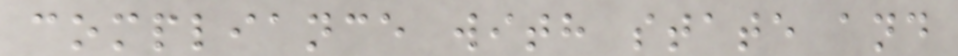compliance with state and
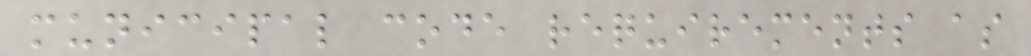municipal code requirements as
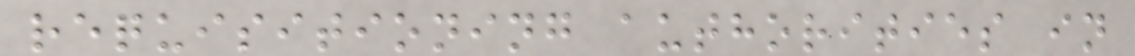requisitioning authorities in
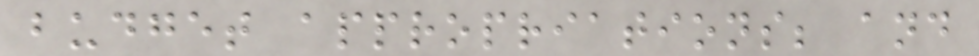budget appropriations; and
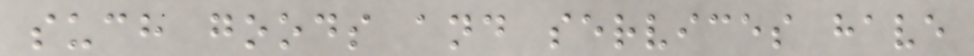such goods and services have
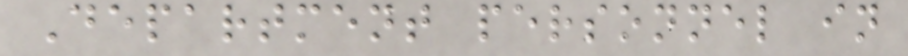Department personnel in
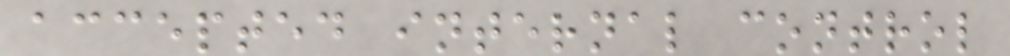accepted internal control
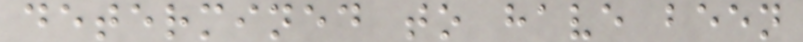determined to have been
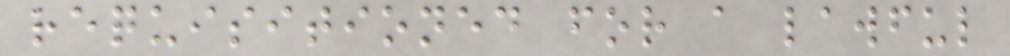requisitioned for a lawful
